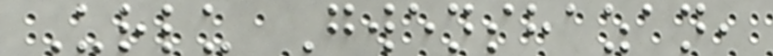Urlu Gwenshazan,
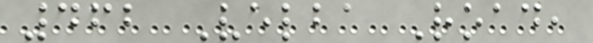462 Velba Road,
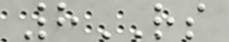8RS
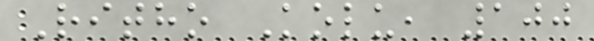Ritho Kolu, 100
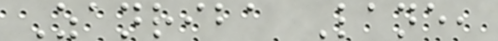Zanriba Lane,
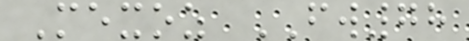Mexoz FW78
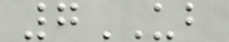7UB
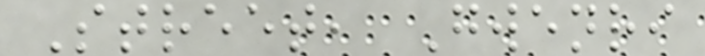Street, Gwenri
